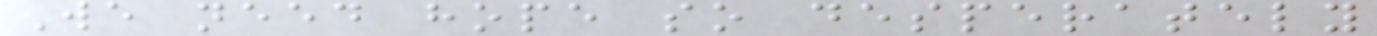We need hope so desperately
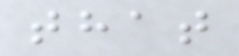that
